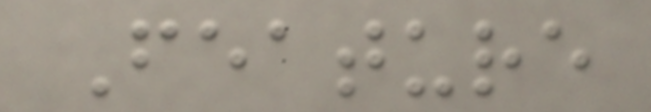Feature
